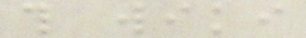this wiki
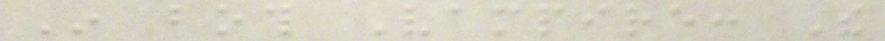In both Vampire: The
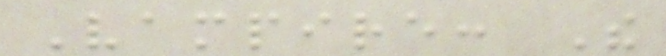Vampire: The
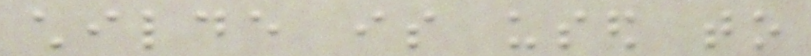childe is used to
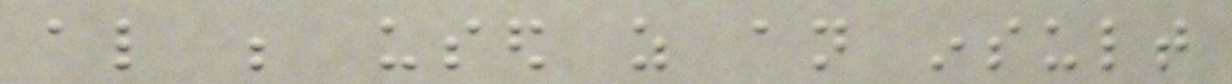also be used as an insult
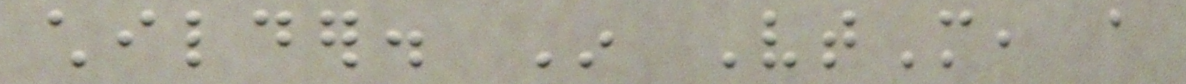childer. In VtM, a
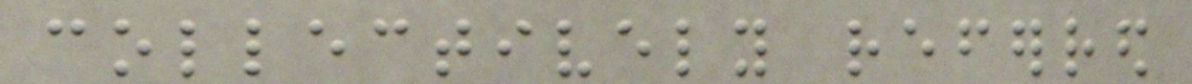collectively referred
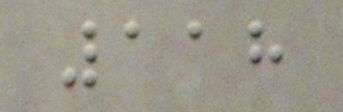118
